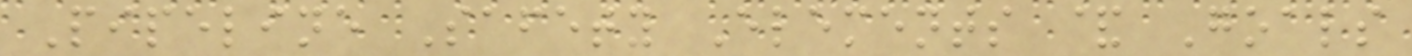Pipeline Safety Elements & Goals
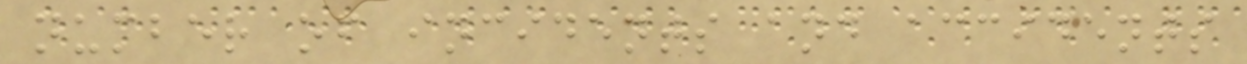number of incidents and accidents
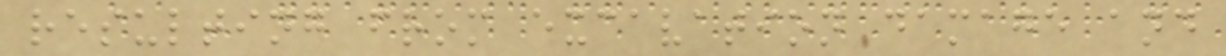resulting from excavation damage and
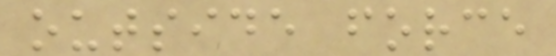outside force
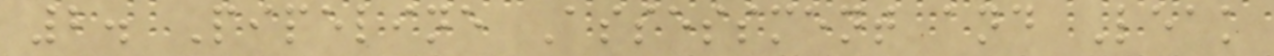2. Pipeline Assessment and Leak
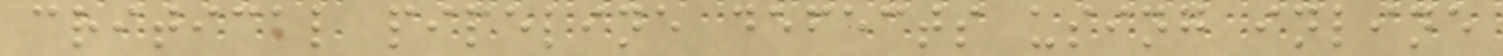critical pipeline defects using inline
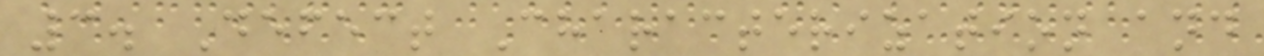3. Defect Characterization and
